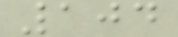104
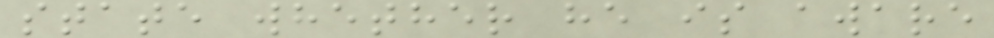state whether he is aware
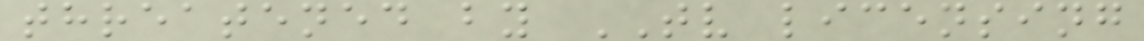threatened by TV licensing
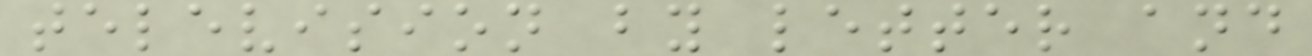television by letter and
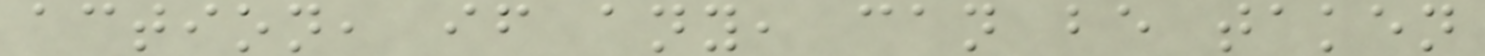action, if any, can be taken
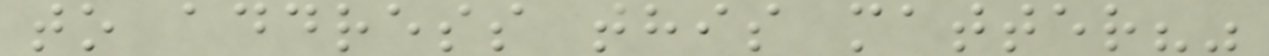to address this matter?"
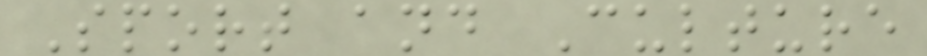Sport and Culture
